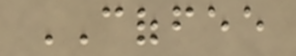COFFEE
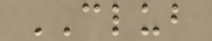CLUB
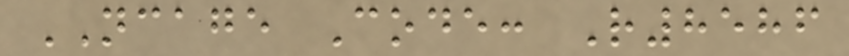NCAGE Code: R8586
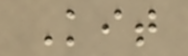Kit
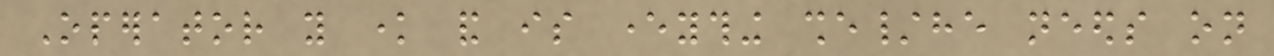Operator you know and is everything she/he needs on
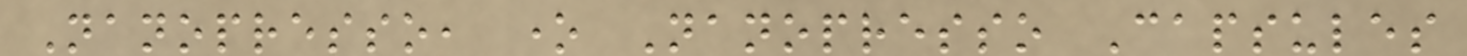Nanopresso, one Nanopresso Capsules
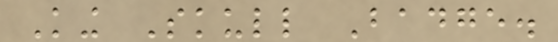King Skull Badge.
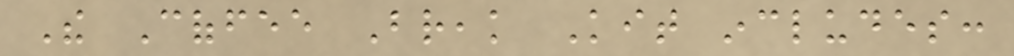The Coffee Break Kit includes:
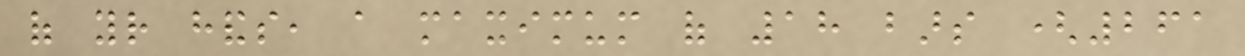of your hands, a maximum of 18 bars (261
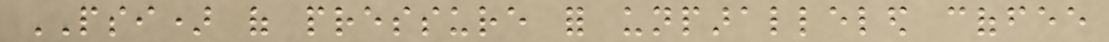PSI) of pressure for unparalleled coffee
